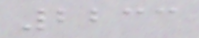2233
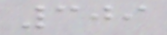309
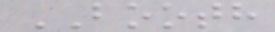BOOTH
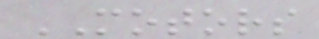MOTORS
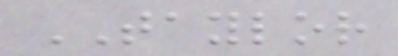TAYLOR
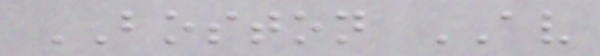BOSTON AV
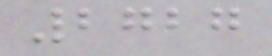2727
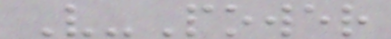V-Power
